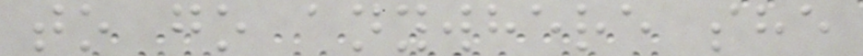to go anywhere she
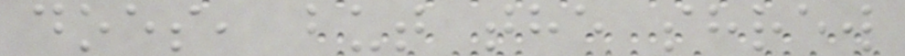does, but the shrew
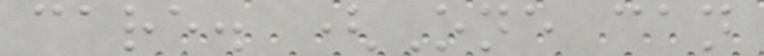care. (One can
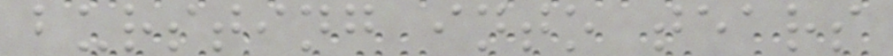bursting into tears
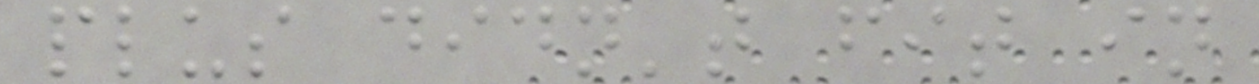plus didn't fit in
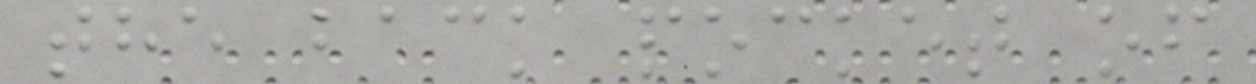the back pocket of
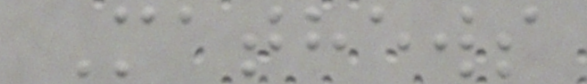Mathews
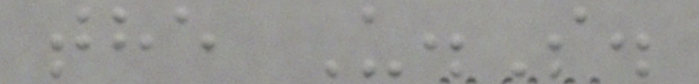the U.S.
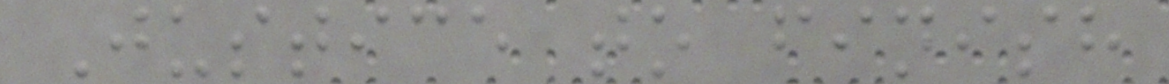Justice to finish
